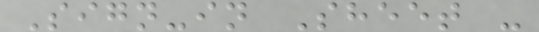Sign-in Sheet -
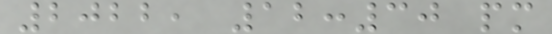2022, 12:30 pm
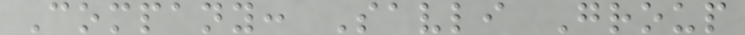Company: Savli Group
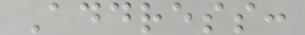Address:
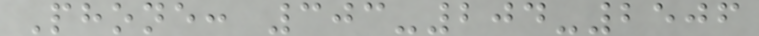Phone: 303-204-2506
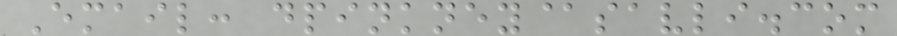Email: dpinkney@savli.com
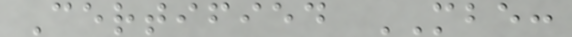Certified MBE:
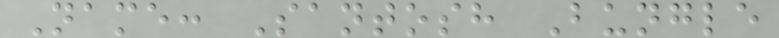Name: Santosh Bungle
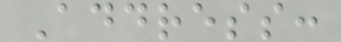Address:
